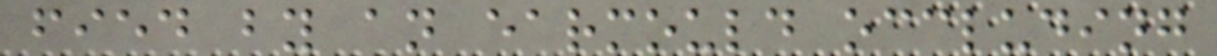fied by an earmould occluding
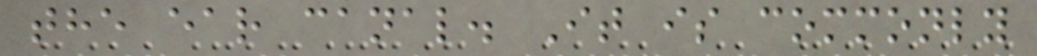the ear canal. It is commonly
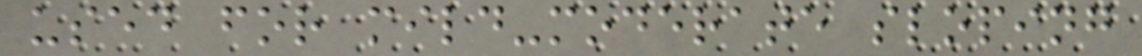used for mild-moderate sloping
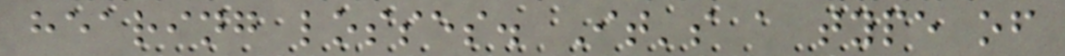hearing losses. It's a type of
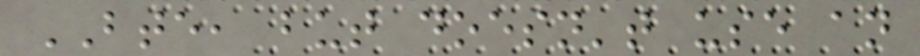BTE, but doesn't use an
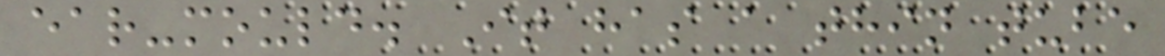ear-mould. It has a thin tube
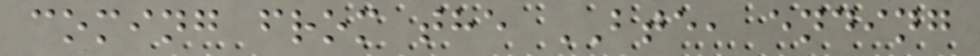coming from the BTE, ending
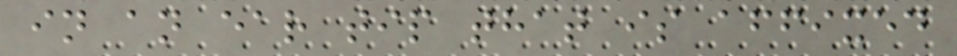in an ear tip that is affixed
